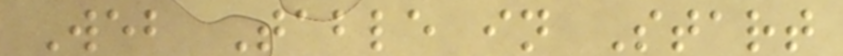Web Table in Start
